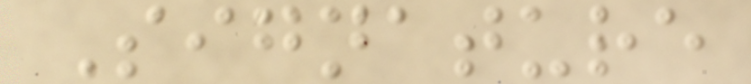Signature
